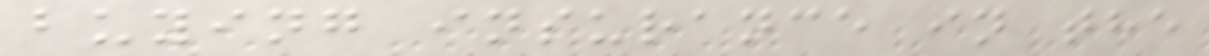buying insurance in the
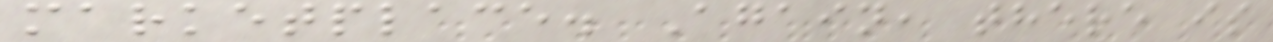marketplace. Again, there is
